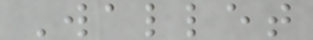Wallet
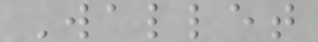Wallet
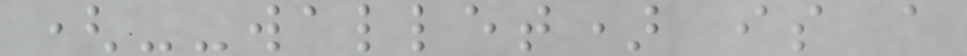(--wallet) is a
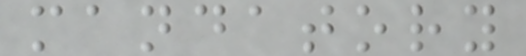mandatory
